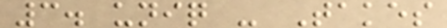3. uniq - Takes
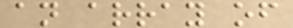an array of
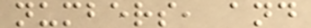numbers, and
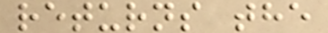returns the
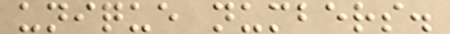unique numbers.
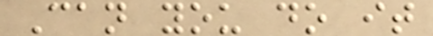Can you do it
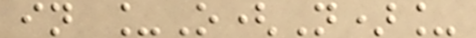in _O(N)_
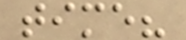time?
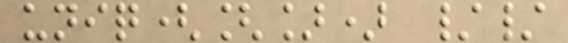uniq([]) //
